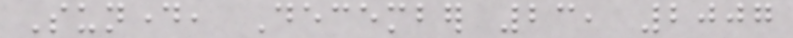Sunday, December 23, 2007
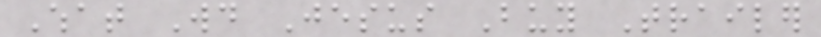What Would Jesus Buy Trailer
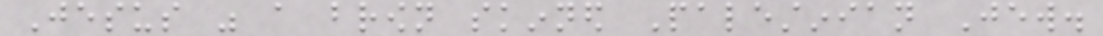Jesus was a brown skinned Palestinian Jew.
